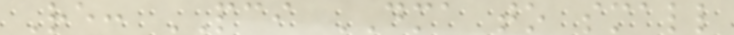Re: PCI DMA to small
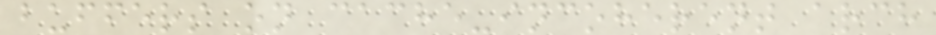buffers on cache-incoherent arch
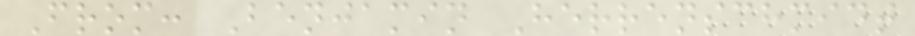From: Benjamin Herrenschmidt
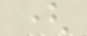(
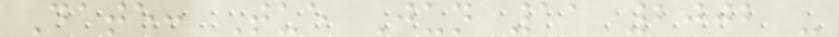Date: Tue Jun 11 2002 -
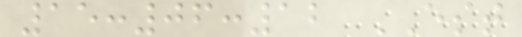15:06:12 EST
